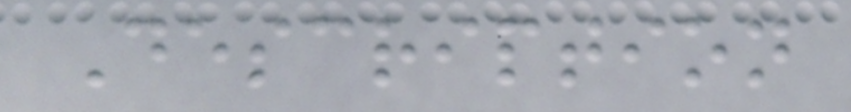Description
